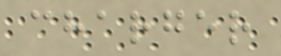charger
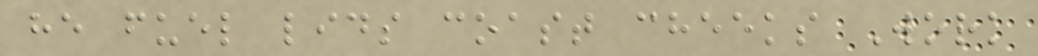he fuel lids coast cheeks Work
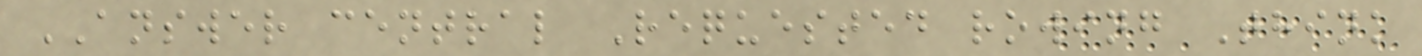ANSWER central Requested rowing Think
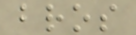bros
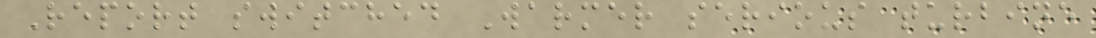Report switched Warmer serious turbine
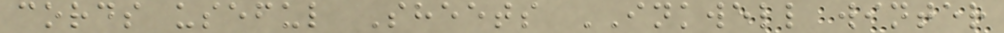cords useful Sheets INKWELL winter
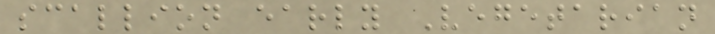scallion early Vegetarian
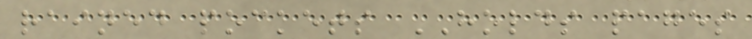rained pockets HOLDS pages
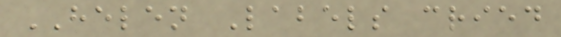HELEN Labels cried
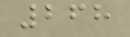268
